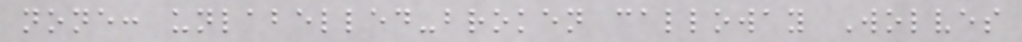none: unlabelled-broken calloway Wolves
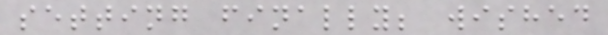setting finally; wished
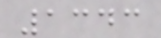1343
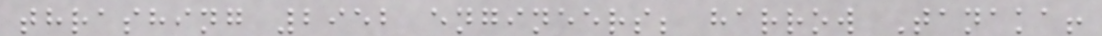thrashing 2952 engineers; harrow Tanaka!
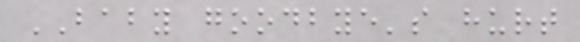BABY goodbye's hurt
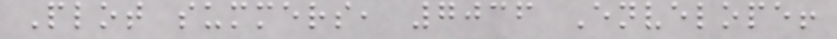Plot summers, 7036 Envelope!
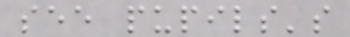see pupils's
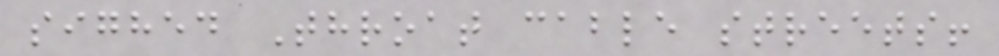sighed Throat cable streets!
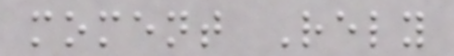moment Rely
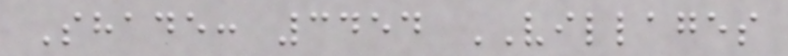Shade: 3454 VILLAGES
